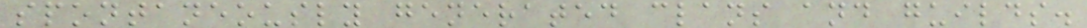spontaneously generated clans and guilds.
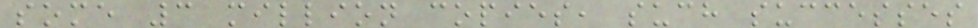some 3 million copies, such successes
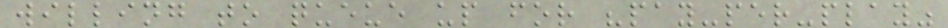willing to queue up for "pay-per-play"
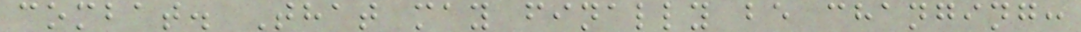combat. That may finally be changing:
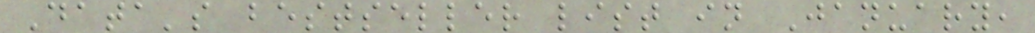Data's bestseller list in January,
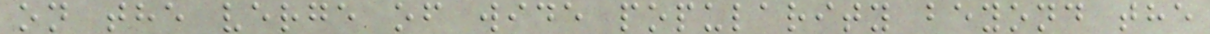on the verge of wide popularity beyond the
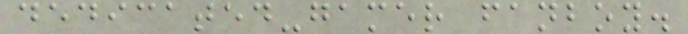dedicated-gamer fanboy.
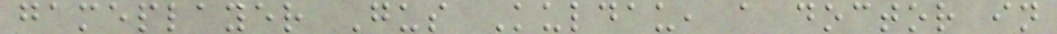gameplayer Gus Kuldau, a doctor in
